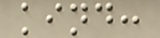kind:
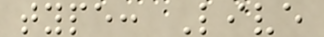type: Live
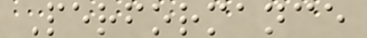Performance
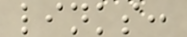links:
